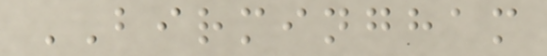BIRMINGHAM
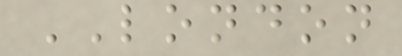LONDON
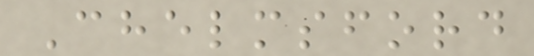Chelmsford
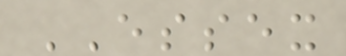ESSEX
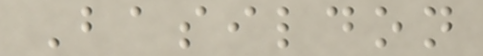Basildon
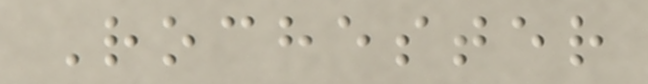Rochester
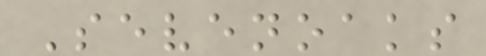Sevenoaks
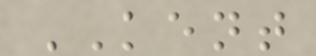KENT
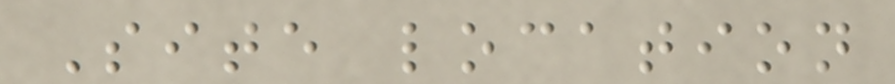Site location
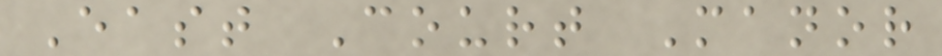East Court Manor
